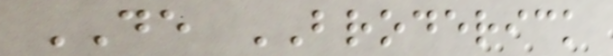DE BRODERICK
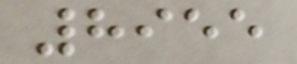8955
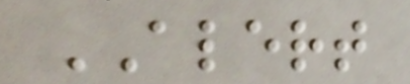ALERT
